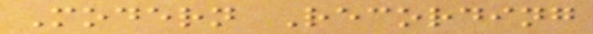Modern Recording
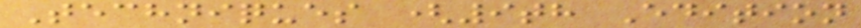Techniques (9th Edition
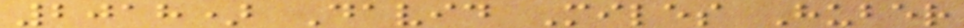2018) David Miles Huber
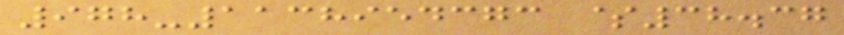978-1138954373 $38.37
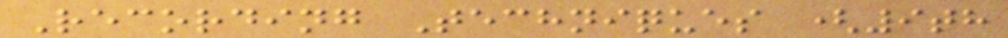Recording Techniques (9th
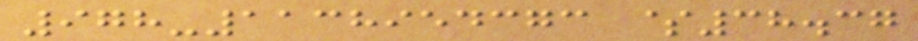978-1138954373 $38.37
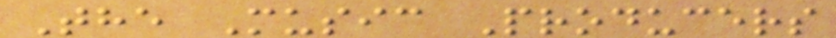The Music Producers
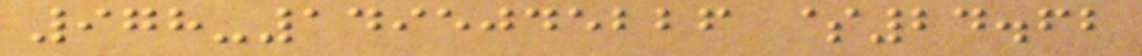978-1495045226 $24.62
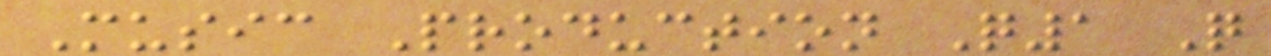Music Production Q1 Q
